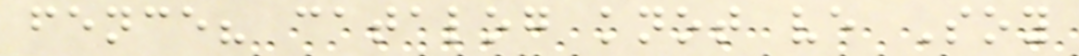fence? catalog knot ve Soy
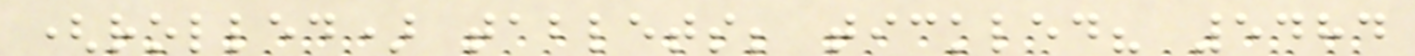(rolled) tablets; tickled? 5484
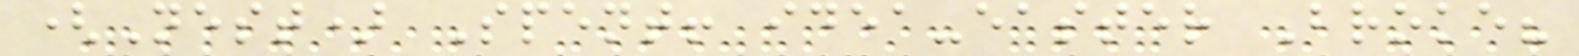(Nest) Spent! idea-easter Broke?
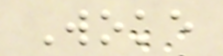Woke
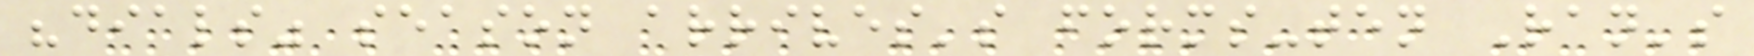"dials" season arrives's forms-ten Ran's
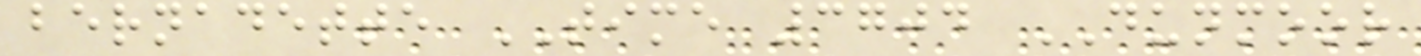bernadette TIME 3704 DUNMOOR
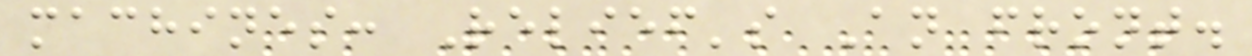machines: Relief's An front.
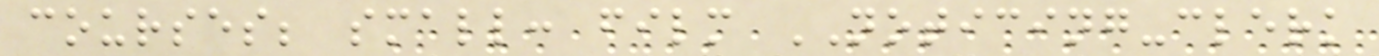courses; small: film NOTICING-clerk
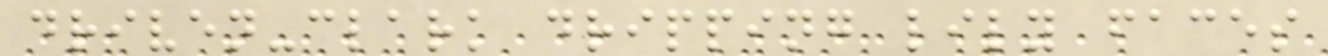driven-clark dripping lily faces
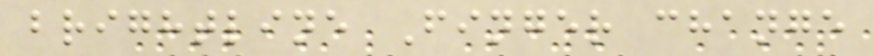brightline Finger change
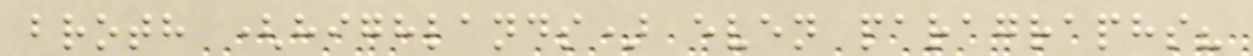broth (highlands) even paragraphs?
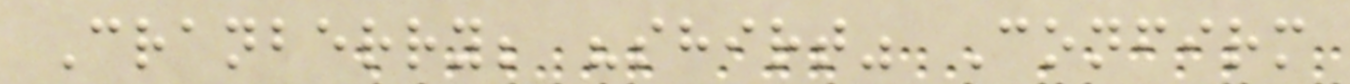Cranberry; "shirt" Confirm
